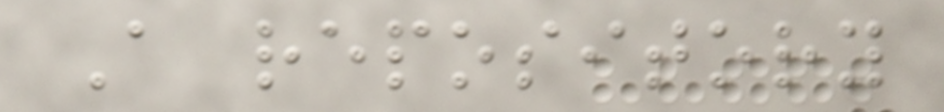A repository
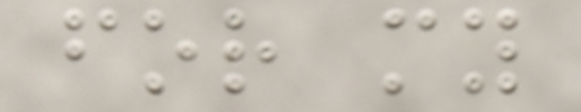for my
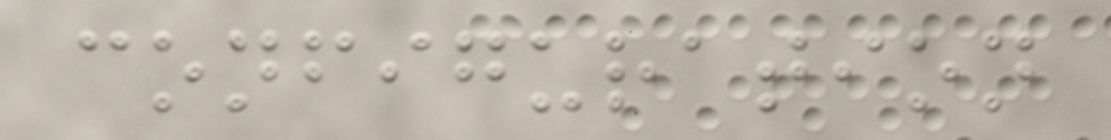configuration
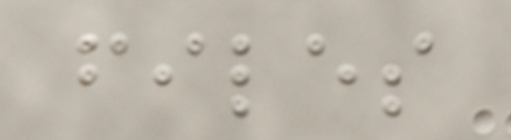files
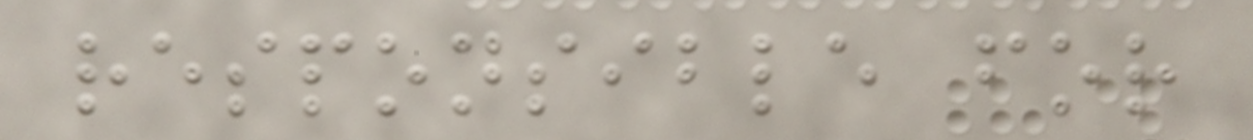responsible for
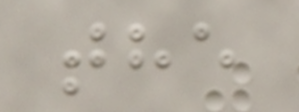the
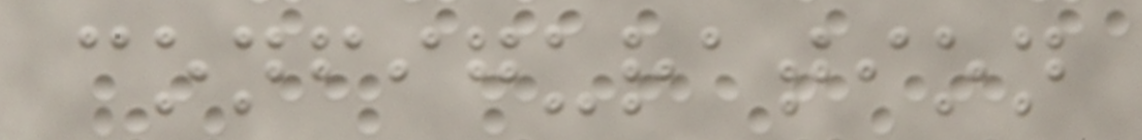configuration
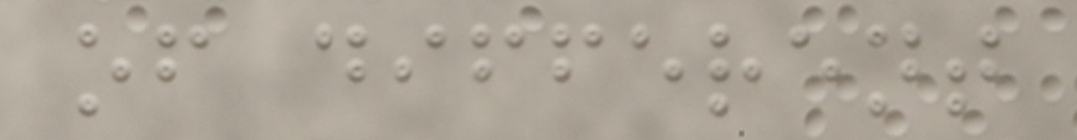of different
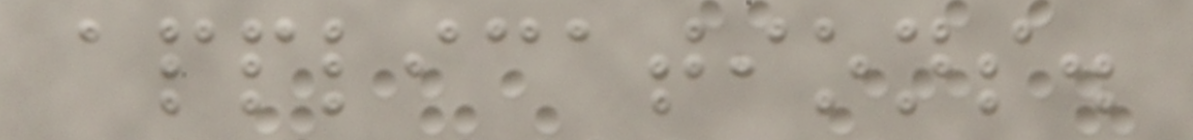applications.
